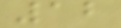12
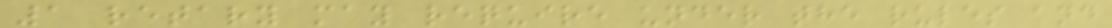1 retary may require under the rules and
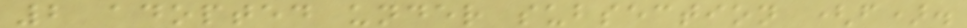2 adopted under subsection (f).
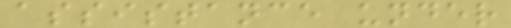assistance under
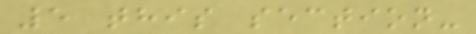5 this section-
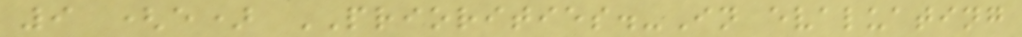9 (e) PRIORITIES.-In evaluating
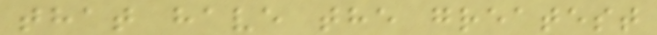that have the greatest
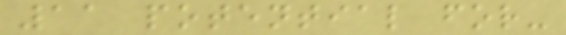11 potential for-
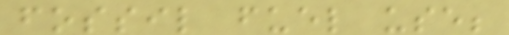fossil fuel use;
